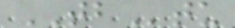TBtu
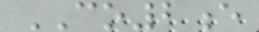CO2e
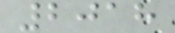2018
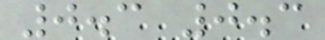0.3 0.3
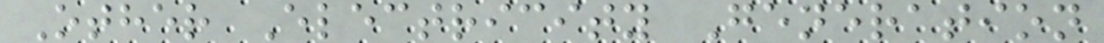Other Electricity Generation
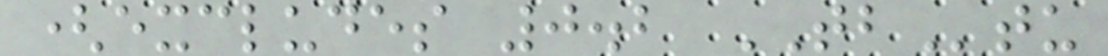(excludes 0.2 TBtu
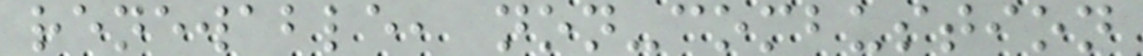renewable, non-combustion
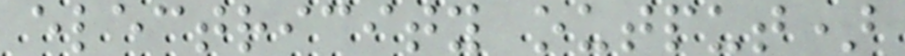electricity output)
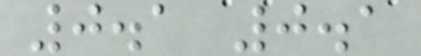0.1 0.1
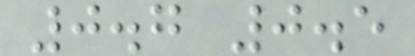0.7 0.5
